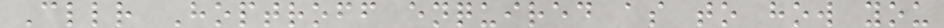Cllr Hoptroff enquired as to how you
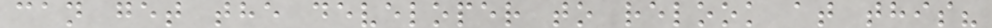can get the developer to relook at this?
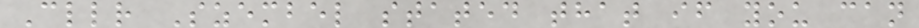Cllr Szembel stated that if you can
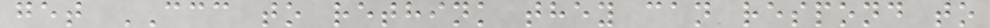get CCC to rethink they can respond to
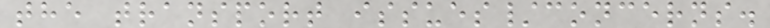the transport issues/concerns.
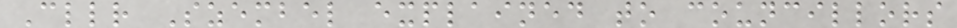Cllr Szembel explained to councillors
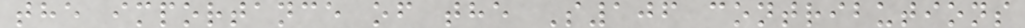the importance of the S106 contributions
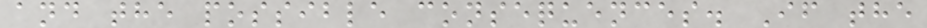and the possible consequences. If the
